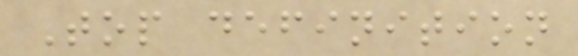Top definition
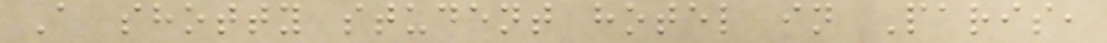A shotty student hotel in Paris,
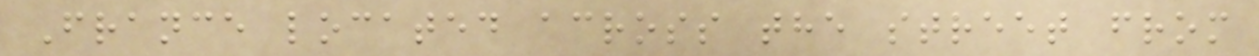France located across the street from
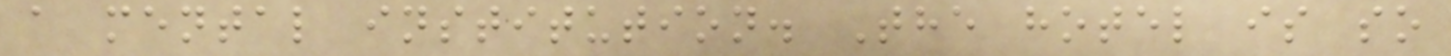a mental institution. The hotel is so
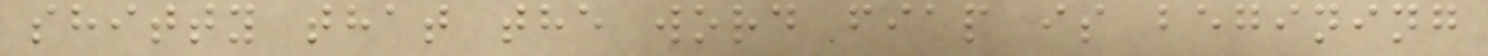shitty that the word fiap is begining
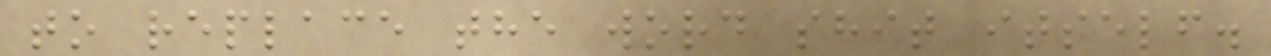to replace the word shit itself.
